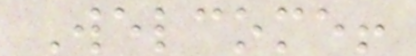Welcome!
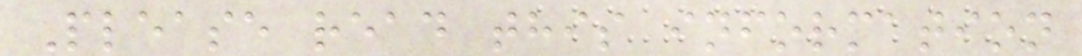Please read this information
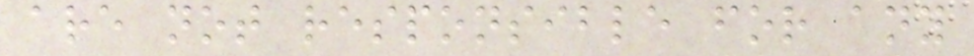are not responsible for any
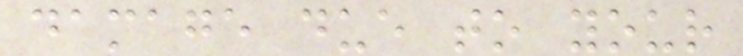damage due to your
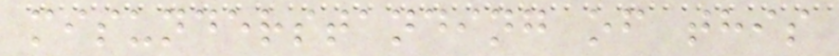misunderstanding of this
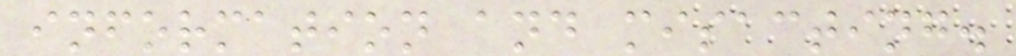information and misacting.
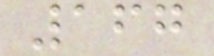167
